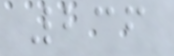236
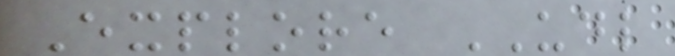Explore UDL
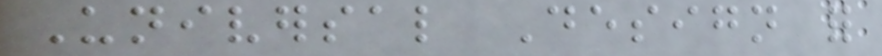Universal Design for
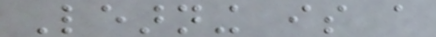Learning is a
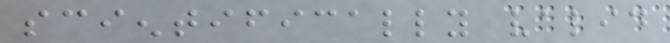scientifically valid
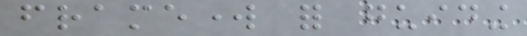framework for guiding
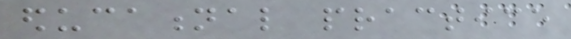educational practice
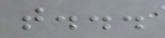that...
